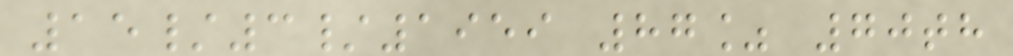15/3/1959 87% 70th
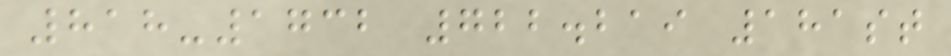818-1732 722.219 181st
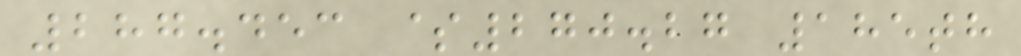287.453 $270.27 185th
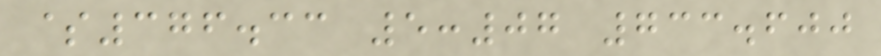$376.33 5:07 733.600
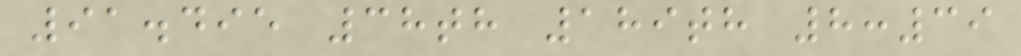91.495 38th 189th 8:39
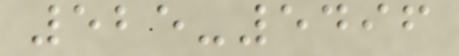525-5496
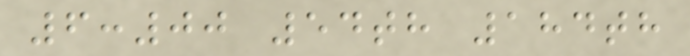6:00 54th 184th
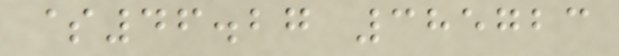$46.27 385723
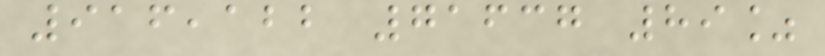916,122 71637 89%
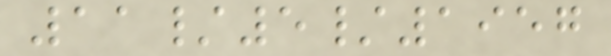11/5/1957
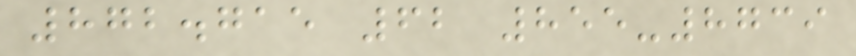872.715 62 855-8739
